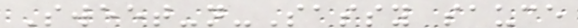Sweet-n-Sassy sauce
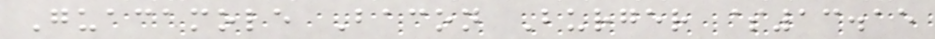Guacamole Bacon Burger $13.15
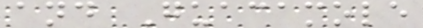and Guacamole
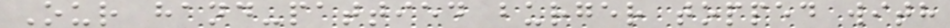Our hand-pattied burger topped with
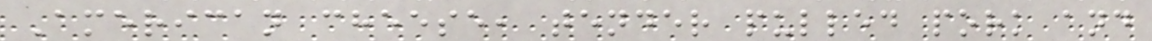American cheese, tender pulled pork and
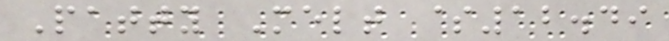Patty Melt $12.49
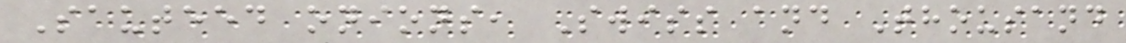Sauteed onions, Swiss and Thousand
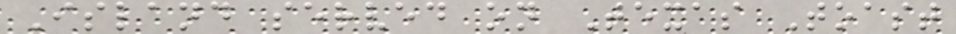Island served on Texas Toast
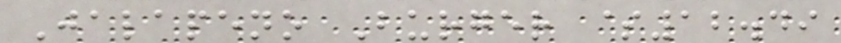Jalapeno Burger $12.49
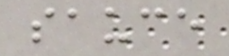sauce
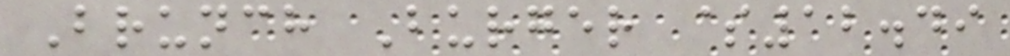Brunch Burger $12.49
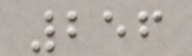256
